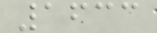1633
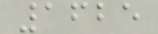1625
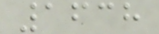1638
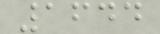1644
